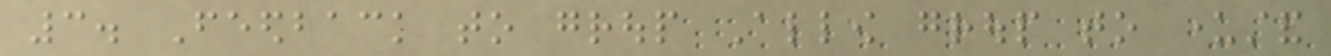3. Feedback to group Allow group to understand
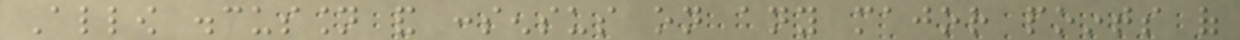Allow discussion and consensus on any major points of
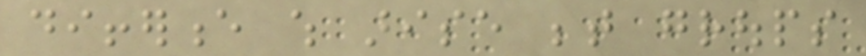difference which arise between groups
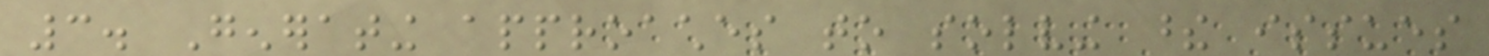3. Generating approaches to solving these issues
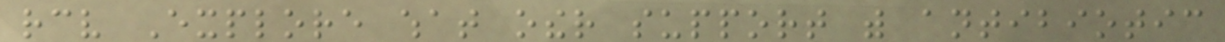receive Explore what other support with antibiotic
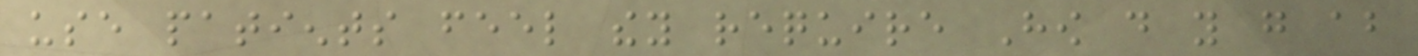use patients feel they require How do you go about
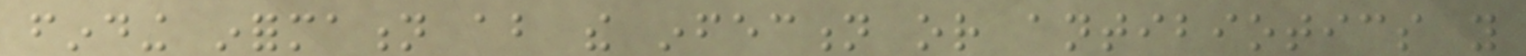finding information about the infection or antibiotics you
